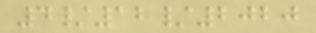4/12/2020
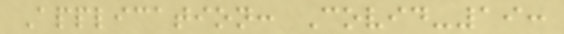Application: Covid-19:
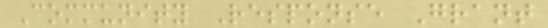Community Response Grant
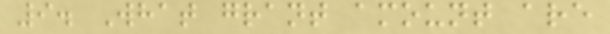9. What grant amount are
